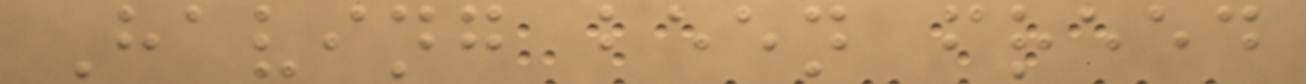Having been freed
